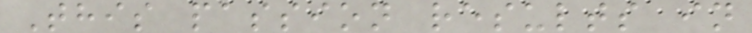This passion results in
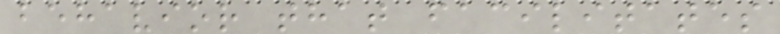behavior that facilitates
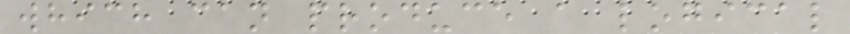which can produce a logical
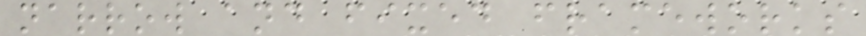narrow and fixed frameworks
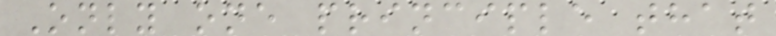Only one principle that
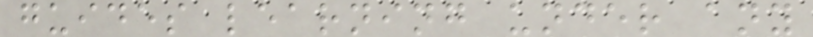guides learning under any
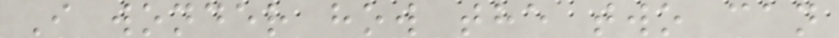I wonder how the two can
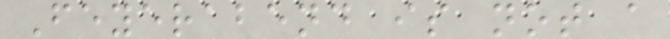Feyerabend is not a
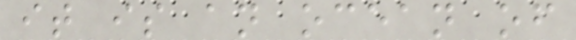it is an ocean of
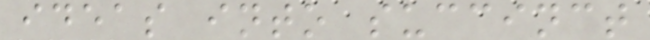ideas into succinct
